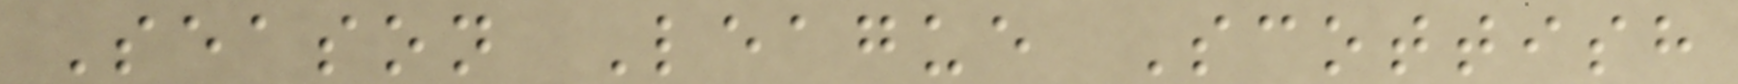Season League Scottish
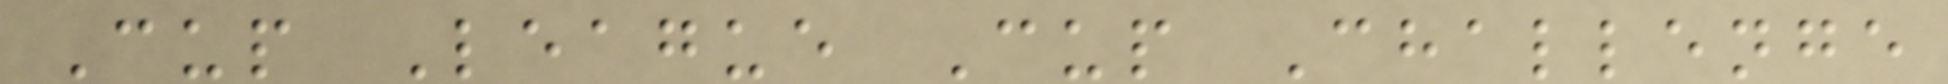Cup League Cup Challenge
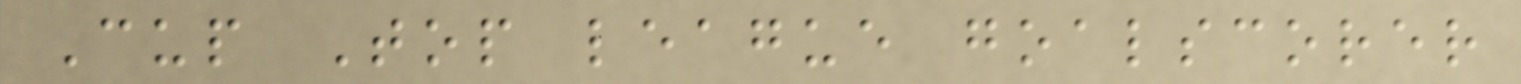Cup Top league goalscorer
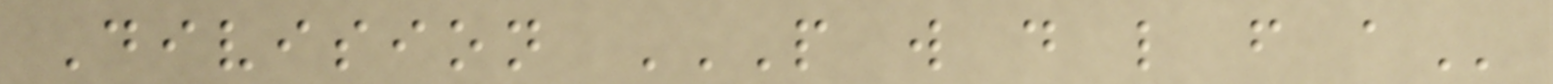Division P W D L F A
